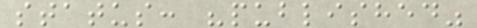status: "published"
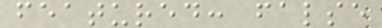featured: false
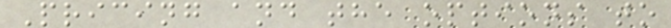Pricing and the options to
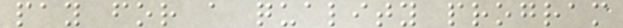pay for a quality program
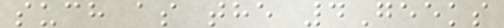such as the 4Geeks
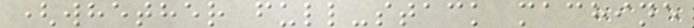(whether full-stack machine
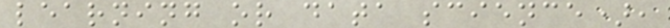learning or data science),
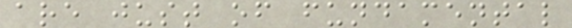are just of fundamental
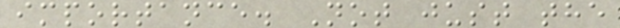importance. Not just the
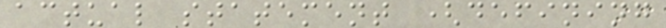actual statement (defining
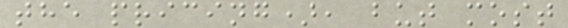the pricing), but most
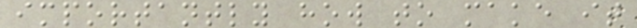importantly how to make it
